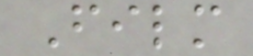Film
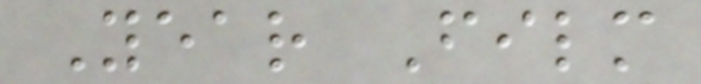Year Film
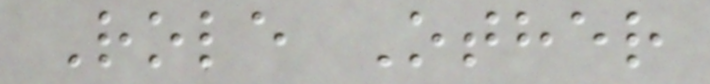Role Other
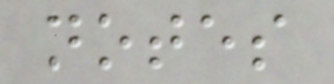notes
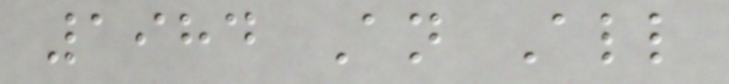1984 An All
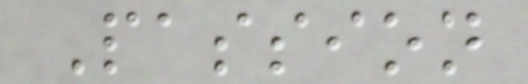Passion
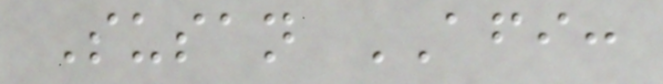Susan AFI:
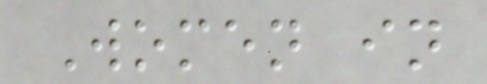Women in
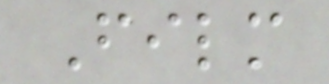Film
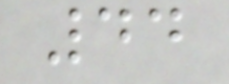44
